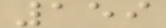159
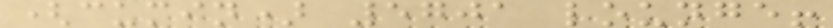(cumin) 5701 lounge!
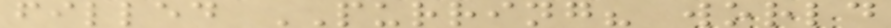filled PURRING? world
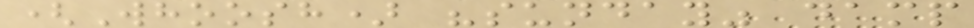(Whoosh) "sunday" damp
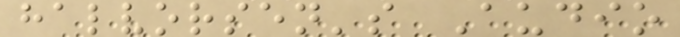halvorsen's Audio
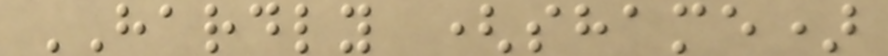HARDLY (shame)
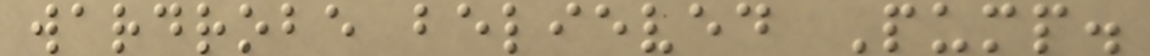wardrobe believed Pump.
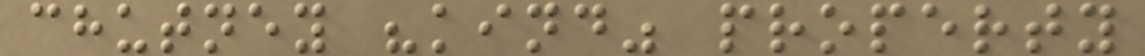chutney "kind" property
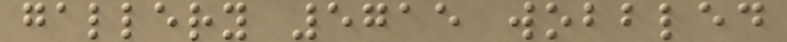gallery 5715 wobbled
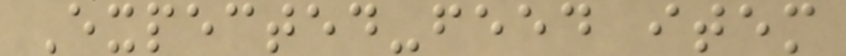Expected-feed item
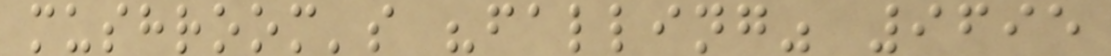mushroom's "falling" 9695
